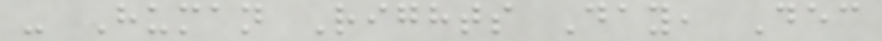- Human Rights Day, Dec
